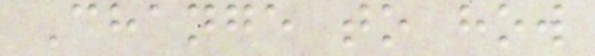Change to how
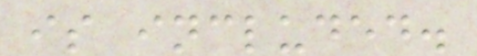is included.
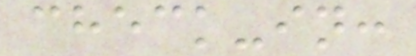check-in:
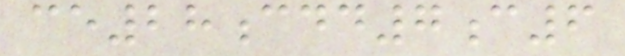ce28cdd7c6
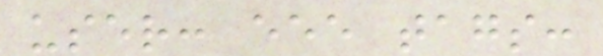user: eee tags:
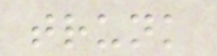trunk
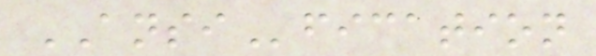ANSIfication
